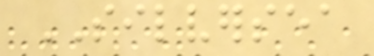SILVERSEA
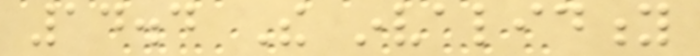14.4 The invalidity
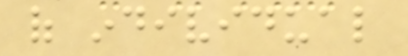of individual
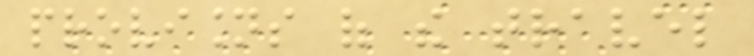provisions of the travel
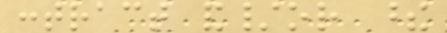contract and/or these
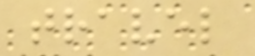travel
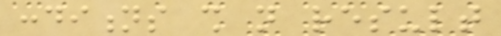conditions shall not result
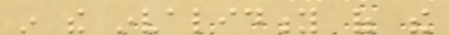in the invalidity of the
